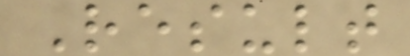Result
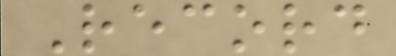Record
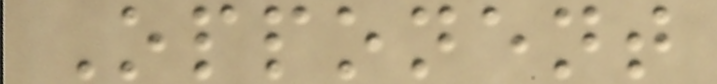Opponent
